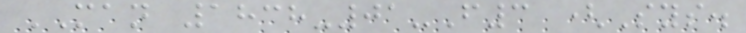MAN 1838-01-F3 (Sys.
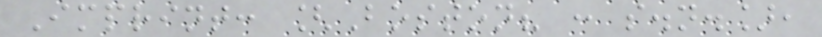Imprint: [Boston? : s.n.],
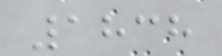1838
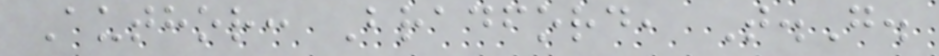Author: Bradford, T.G.
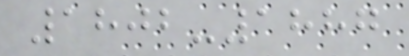1802-1887
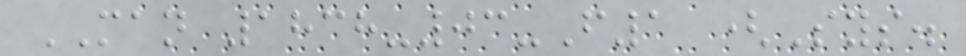MAN 1838-03-F1 (Sys.
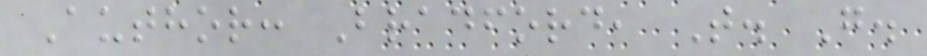Author: Bradford, T. G.
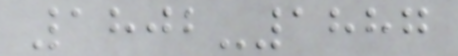1802-1887
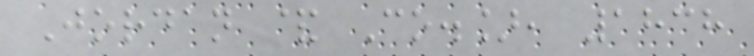Jordan & Co.], 1838
